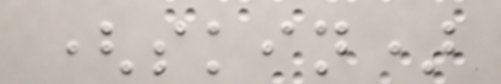(skin)
